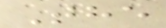The
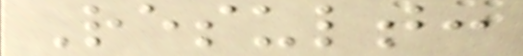Result:
